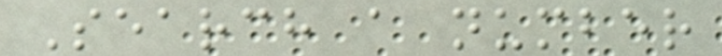Search a number
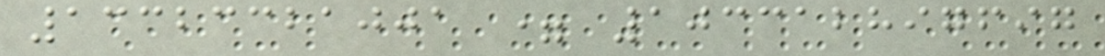13323321001 = 103312897697
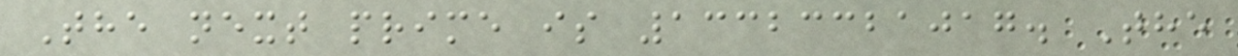The next prime is 13323321017. The
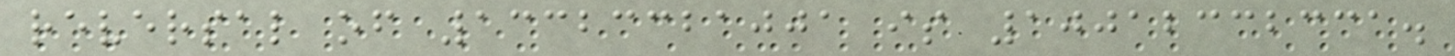reversal of 13323321001 is 10012332331.
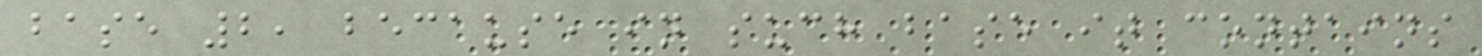base 2, because in such base it contains
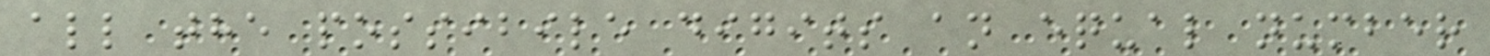all the possibile digits an equal number
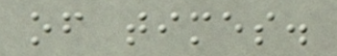of times.
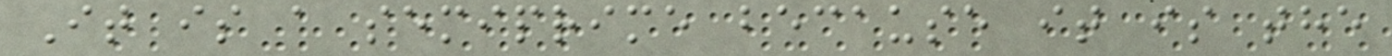It is a semiprime because it is the
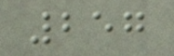257
